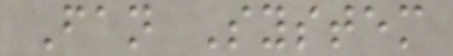Fan System
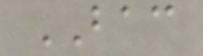BAC
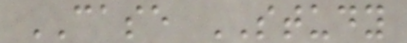CASE STUDY
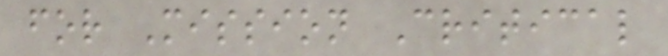for Mission Critical
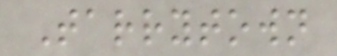Tarrytown
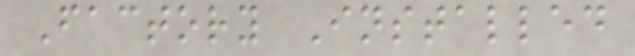Factory Installed
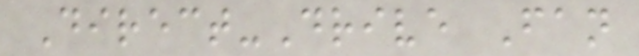Direct-Drive Fan
